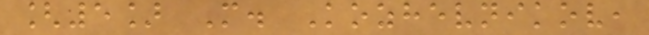[5] M. Kozhevnikov,
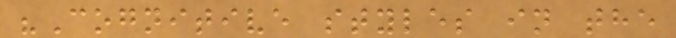"Cognitive styles in the
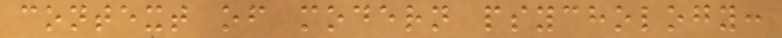context of modern psychology:
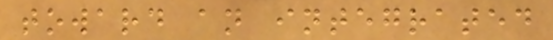toward an integrated
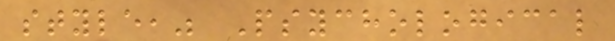style," Psychological
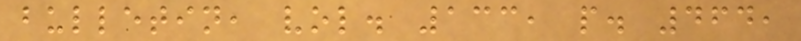bulletin, vol. 133, p. 464,
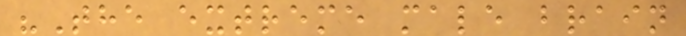"The extreme male brain
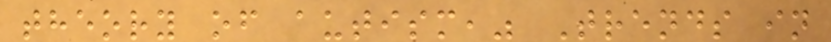theory of autism," Trends in
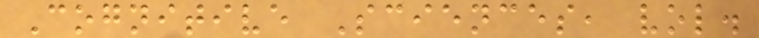Cognitive Sciences, vol.
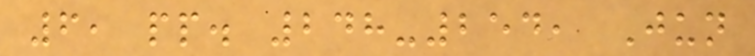6, pp. 248-254, Jun
